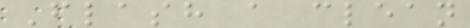Flash a clean
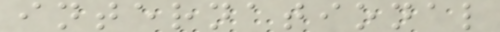international
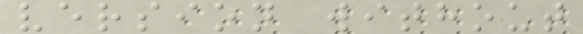version without
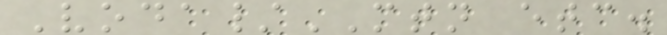Voda/MTN etc.
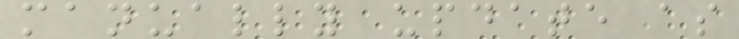manually update as
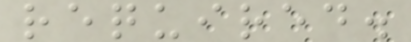required.
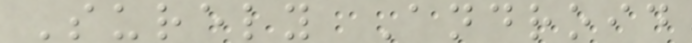Surely Android
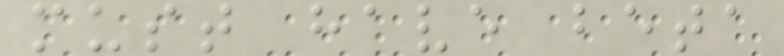must have beta
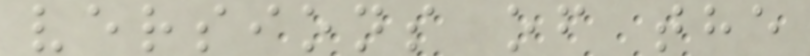versions of the
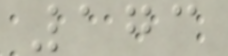173
